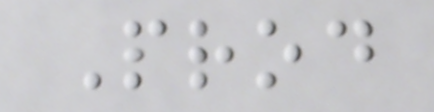Prod
